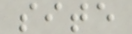site
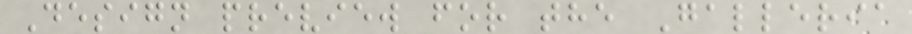Design preview for the Galleria
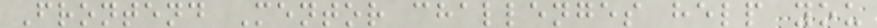Frontend Mentor challenges help you
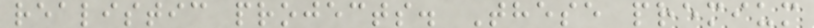realistic projects. These premium
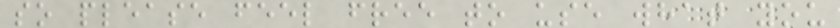so please feel free to use what you
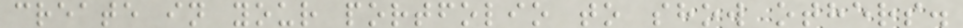create in your portfolio to show others.
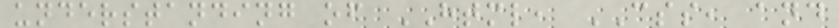understanding of HTML, CSS, and
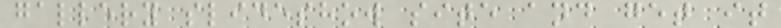gallery slideshow site and get it
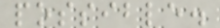possible.
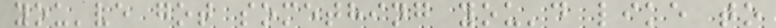you've got something you'd like to
